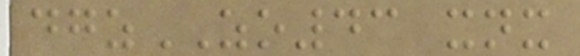dgzZO43 xnx
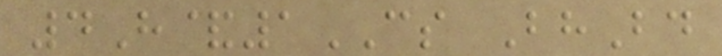4H&1CS BhBd
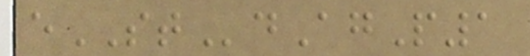eSTdAgP1
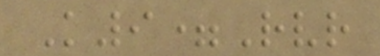K9=Rvr
